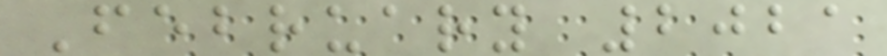February 2021
